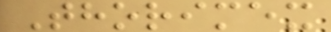Thorimex
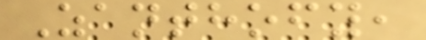Zanthofy,
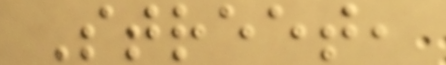Street,
